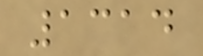1314
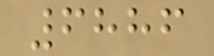6886
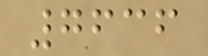7636
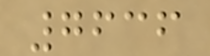7636
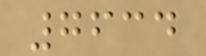7634
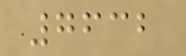7632
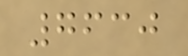7630
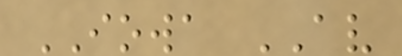IOWA AV
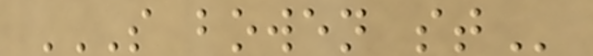S BOWEN ST
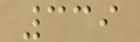339
